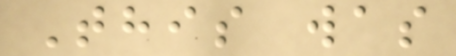This was
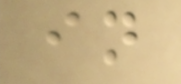in
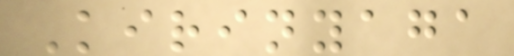Kirinyaga
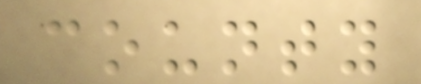county
